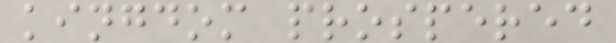kingdom prospered
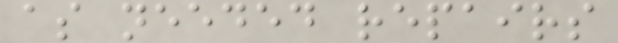as needed repairs
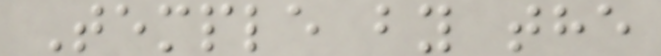Temple by the
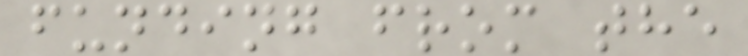funding from the
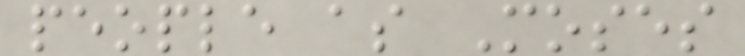people as Moses
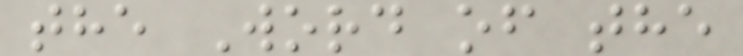the Word of the
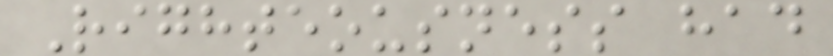Righteousness had
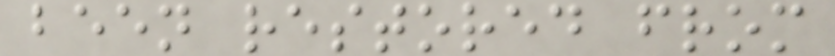been restored from
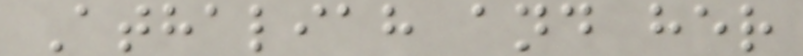Athaliah and her
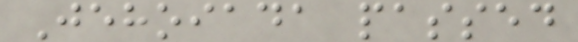Jehoiada passed
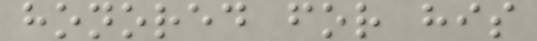honored for his
